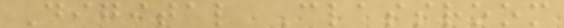Digital Classroom
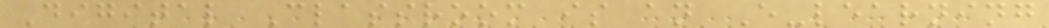Digital Classroom is an E-learning
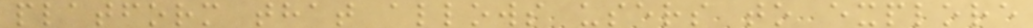platform that allows users to explore
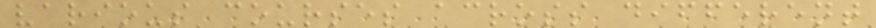various courses across different
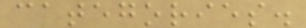categories.
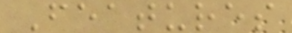Features
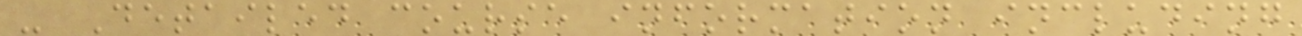- Detailed course information including
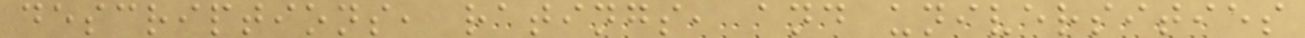descriptions, ratings, and universities
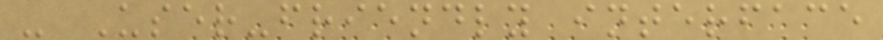- User-friendly interface
